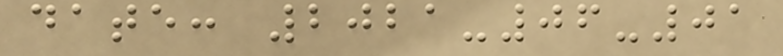date: 2021-06-01
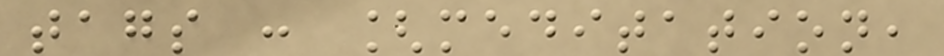tags : [meditation,
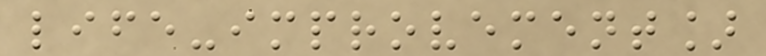life-improvement]
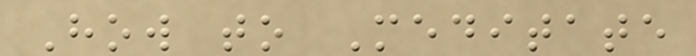How to Meditate
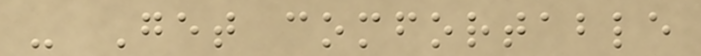- Get comfortable
